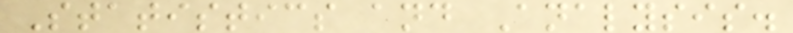Statistics and Analysis.
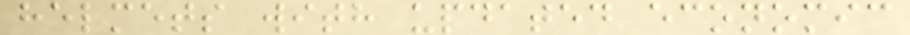helmets with updated economic
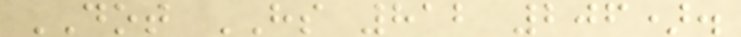DOT HS 812 206).
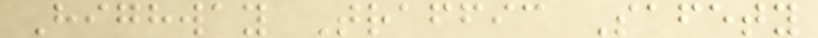Highway Traffic Safety
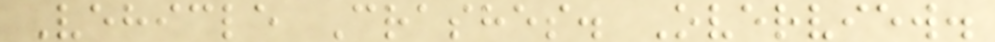Vehicle Crashes. Overview.
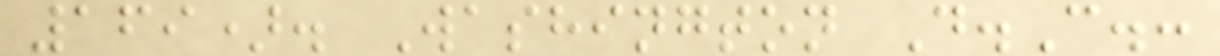169). Washington D.C.:
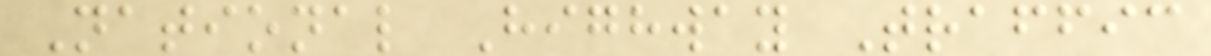National Highway Traffic
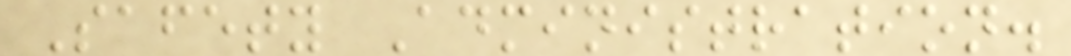Safety Administration.
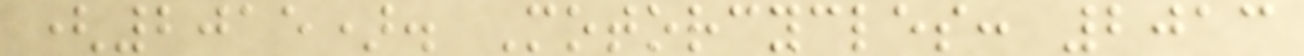(2015). Motorcycles: 2013
